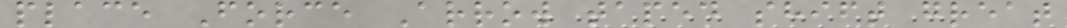place Force Arrow taped shift great
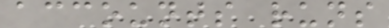accounts runs
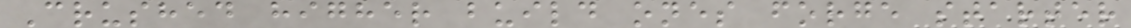Crushed higher build ones forge starter
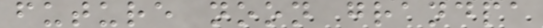future noon grandpa
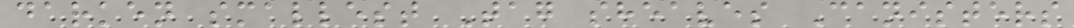darken smallest Tag sheaves Canisters
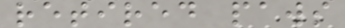retired paws
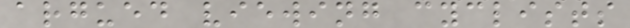argued viewing cyclists
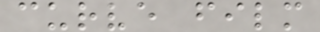curve film
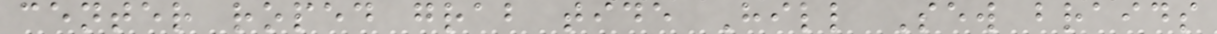center roped grab tide Hill Sew braids
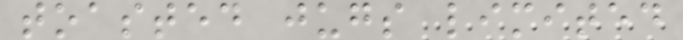toasted jugs limited
